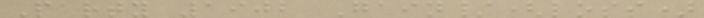Party 1902 Gain/(loss)
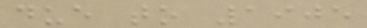due to 1905
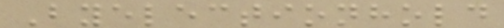Byelectionhold
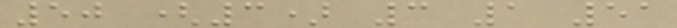50 (3) 3 1 51
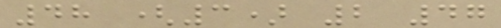48 (3) 2 47
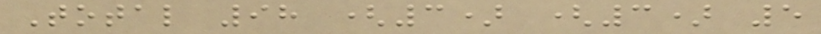Total 98 (3) (3) 5
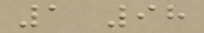1 98
